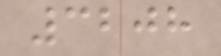3208
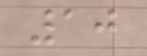10
